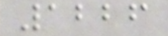1226
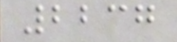2237
